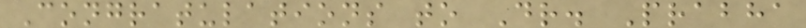Congratulations to Dr. Prabha
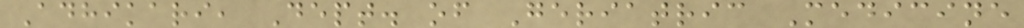Adhikari, Dept. of Geriatric Medicine
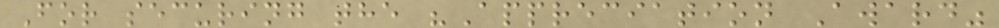For securing the "Appreciation Award"
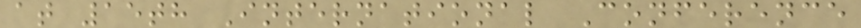at 15th International Conference
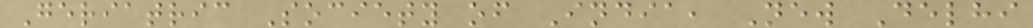Geriatric Society of India, New Delhi
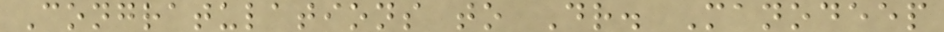Congratulations to Dr. Manodeep
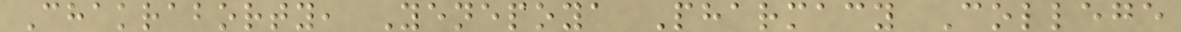Chakraborty, Yenepoya Pharmacy College
